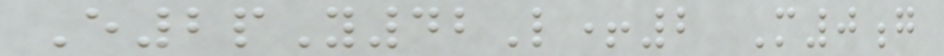E2pY42L+2 M0g
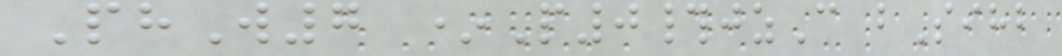PhW7 *P0#jzC bSihb
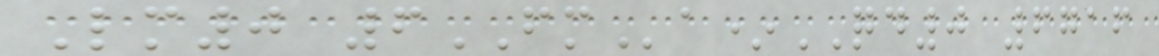Lm0 6FMa*QD0 6716
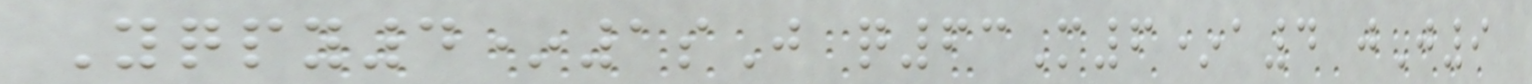Yqpy4*1sJ q63M6*a4 jJ9
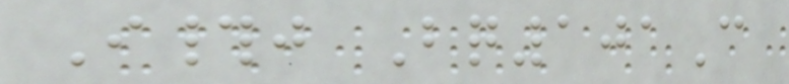I#j Bq101C
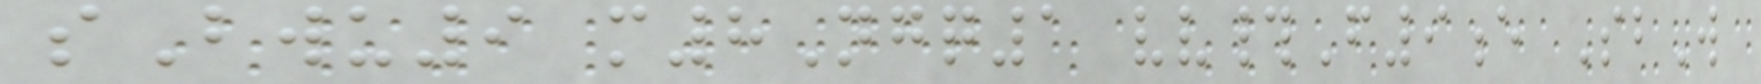sBwu9 m8Ngq1 vv#F9e SbW
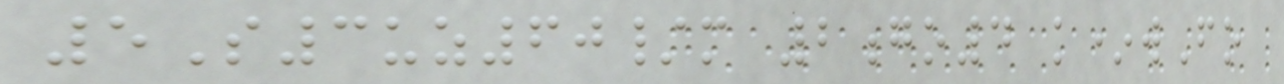5S3uz60/m 2go4 k*wFo
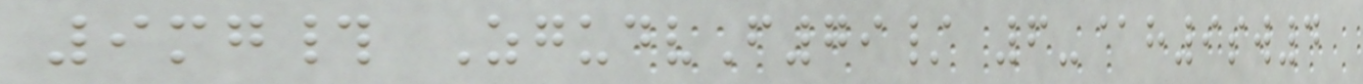9mg# ZgudvF79/ 6-@h9sw4
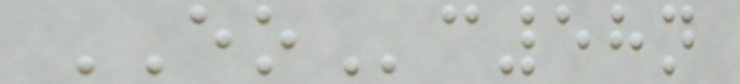EOc58n
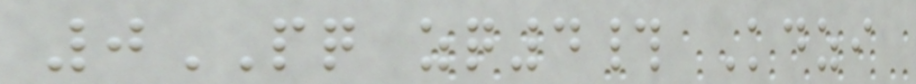0PQ zq4# Kdzi
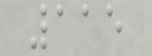115
